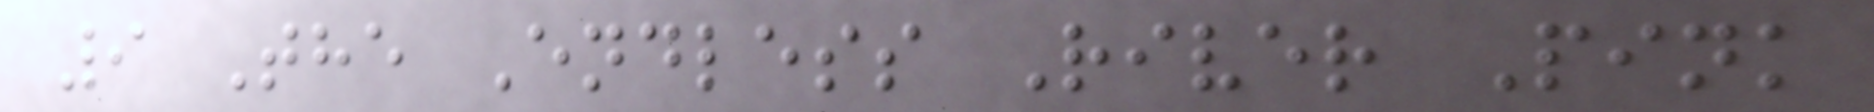9 The Endless River Pink
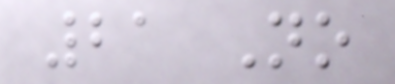21 No
